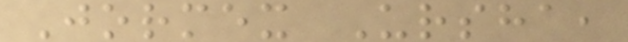Jormex Ursha,
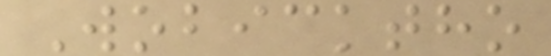Wobicktho
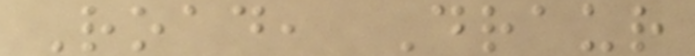Road, Draur
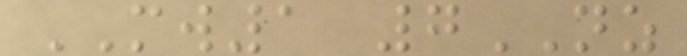MW1 7NZ
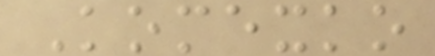Komexko
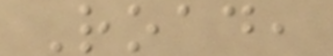Road,
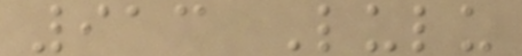913 Lulu
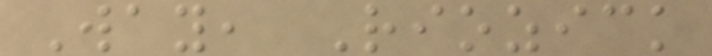Way, Riozick
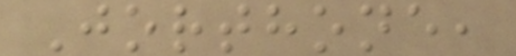Jorthone,
